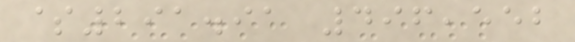$291.91 496,552
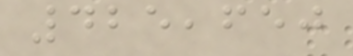425,650
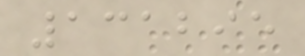131295
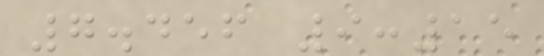7.456 9:15
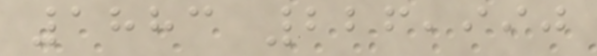1883 226,990
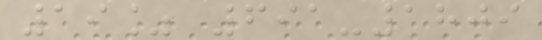19% 691-1809
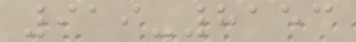919-8153
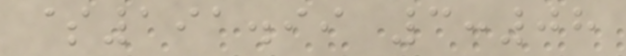$191.99 3:08
